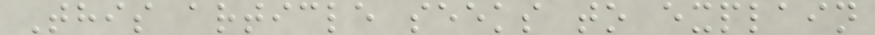This article seeks to explain
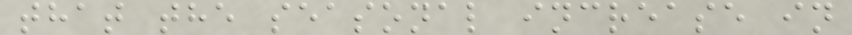that the seasonal increase in
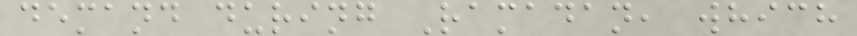demand during Ramadan, which
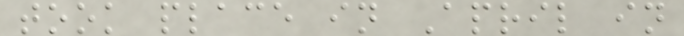took place in April in
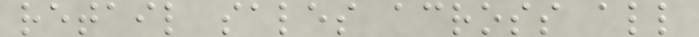retail sales across all
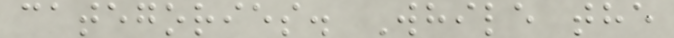categories. While the
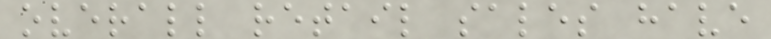overall retail sales have
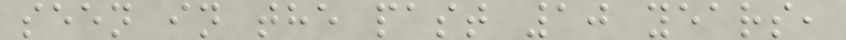seen in the past 10 years,
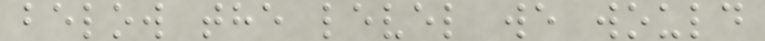below the level we would
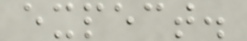expect.
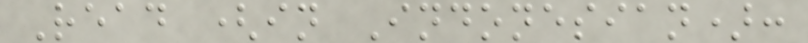Read (in Indonesian):
